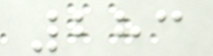283
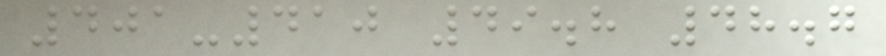401-410 49.8 48.7
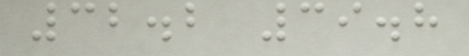32.2 39.8
